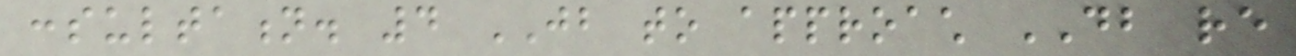consultation. 4 JB to approach DB re
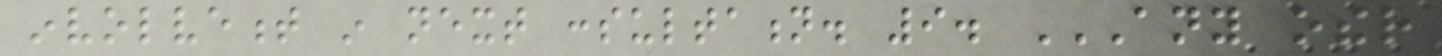involvement in next consultation. 9. ANY OTHER
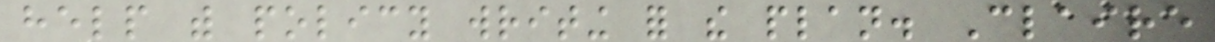help with policy writing for the plan. Claire
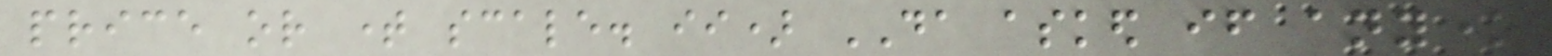price or time scale. ii) DA asked if anyone
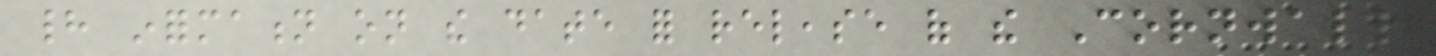had information on the date for release of the Cornwall
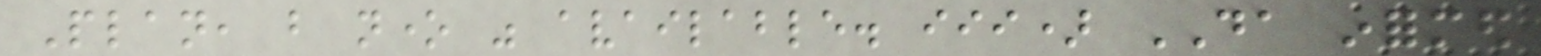Plan, but none was available. iii) DA informed
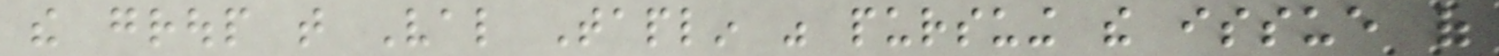the group that Val Taplin was pursuing the issue of
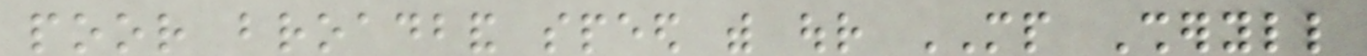poor broadband speed with our MP Sheryll
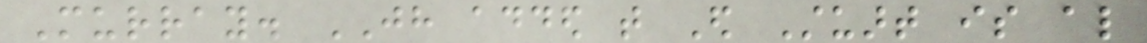Murray. JH added that Ed Stuart is also
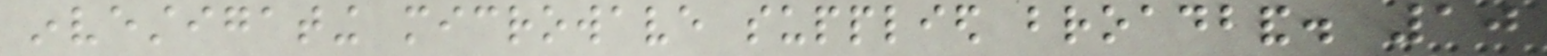investigating microwave supplied broadband. 10
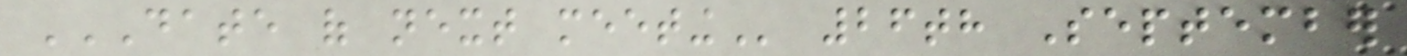DATE OF NEXT MEETING 26th September
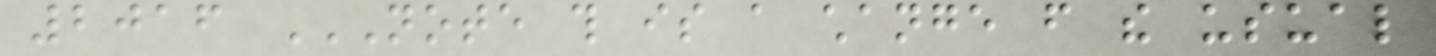2016 NOTE THIS IS A CHANGE FROM THE USUAL
